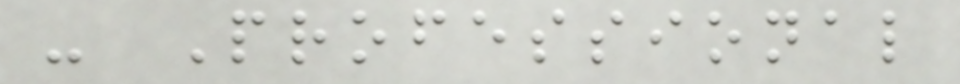- Professional
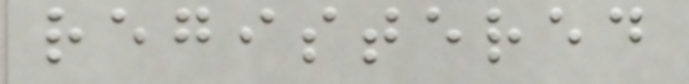registered
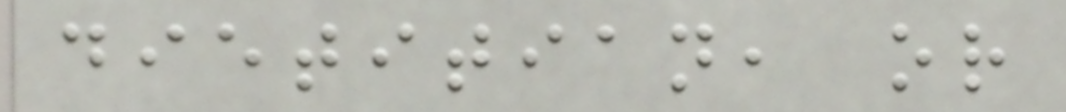dietitian, or
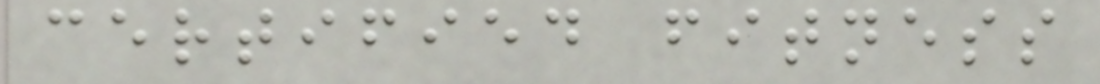certified fitness
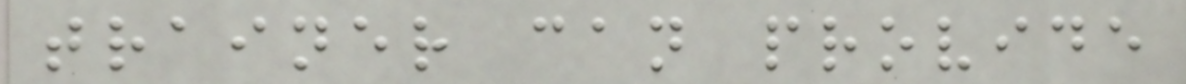trainer can provide
